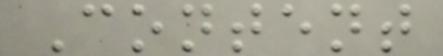Content
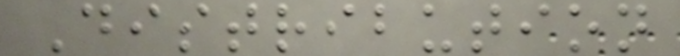Distribution
